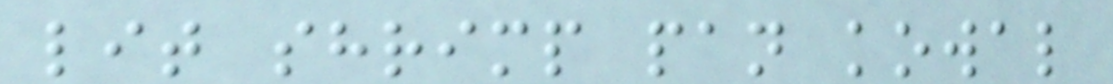lit shrimp pan kowal
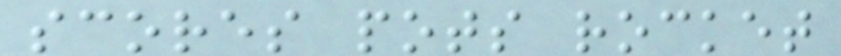scores pots rocket
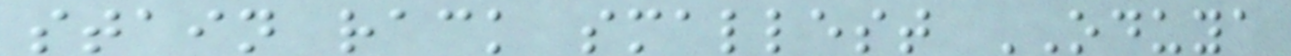stain rack smallest ODUYA
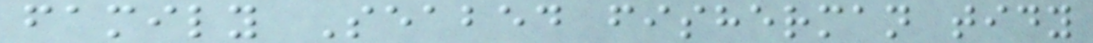family Seabed fisherman tidy
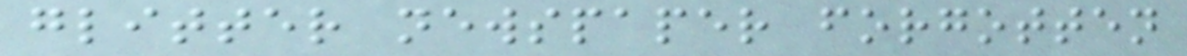glitter newspaper forgotten
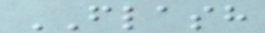FLASH
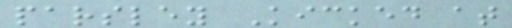parsley Kicked at
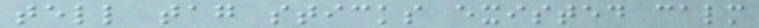tell tag sticks existed calm
